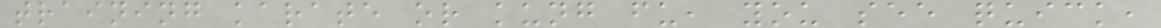training karate or kung fu, you see quick,
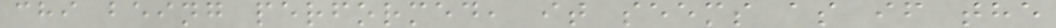chi being performed, it seems as if the
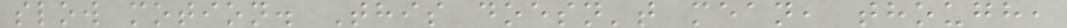slow motion. This doesn't mean, though,
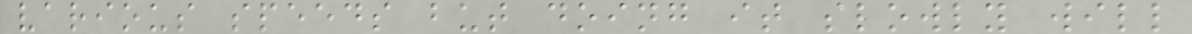various speeds but doing it slowly will
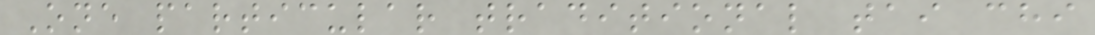One particular traditional tai chi
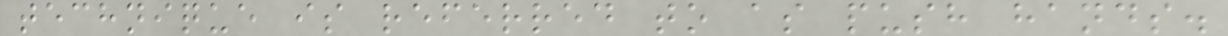technique is referred to as push hands.
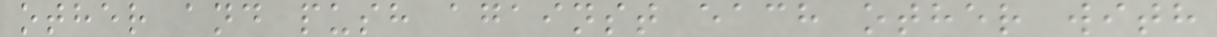other and push against each other with
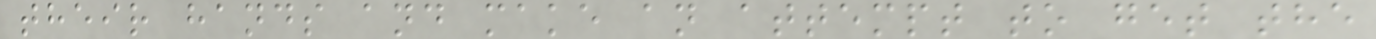their hands and make an attempt to get the
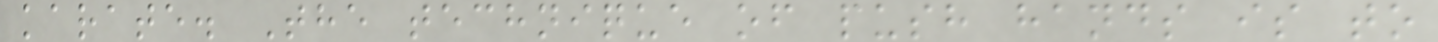karate. The technique of push hands is to
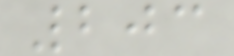203
